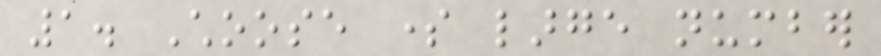1. Choose some large number
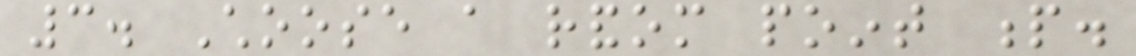3. Choose a random point p.
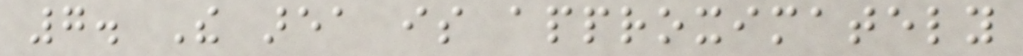7. The area is approximately
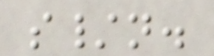s/n.
